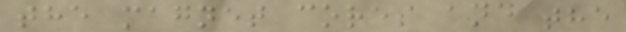the magnet cores and the
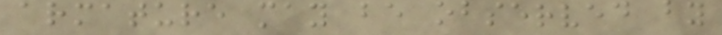armature may be observed by
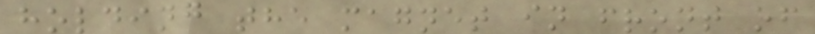holding the magnet in front of
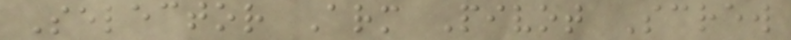Selector Arm Pivot Screw
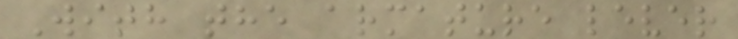With the armature lever
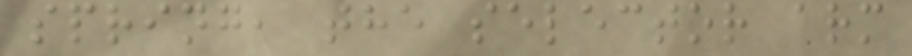spring, the selector arm
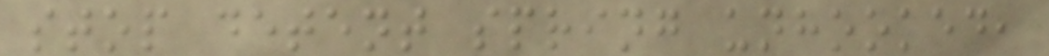stop detent spring unhooked,
